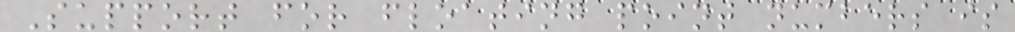Support for floating point numbers is
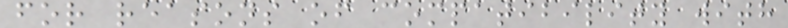for reasons of compatibility with
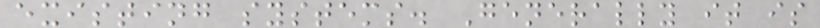existing systems. Generally it is
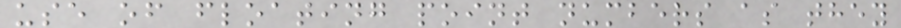use of floating point numbers as they
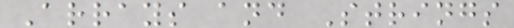Arrays and Strings
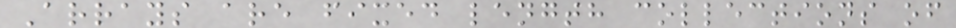Arrays are fixed length collections of
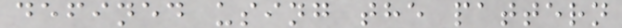defined using the pattern
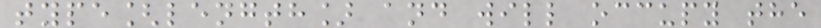type[length] and will occupy the
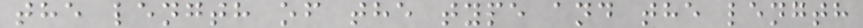the length of the type and the length
